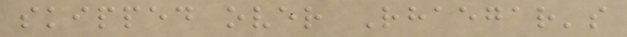skipped over Rhaegar's
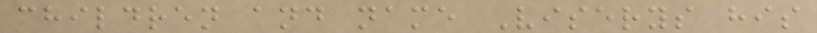children and name Viserys his
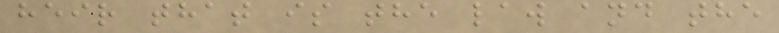heir that is the law and the
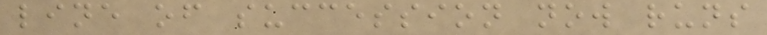line of succession now runs
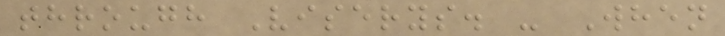through Viserys. - When
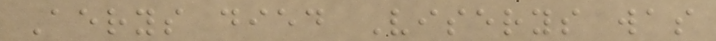Aerys died Viserys was
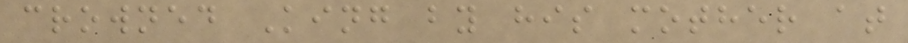crowned King by his mother at
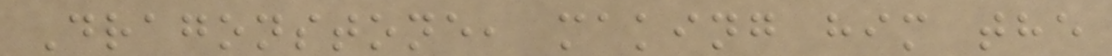Dragonstone, making him the
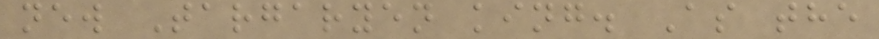new Targaryen king. As the
